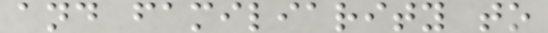and familiarity to
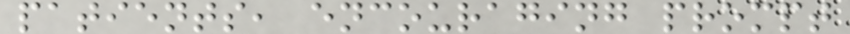patients, encouraging prompt
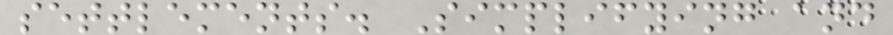settlements. Simplifying and
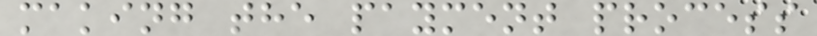making the payment process
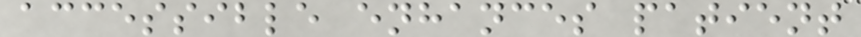accessible enhances patient
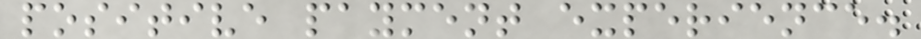positive payment experience.
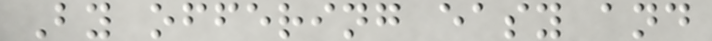By offering easy and
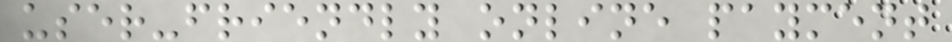user-friendly online payment
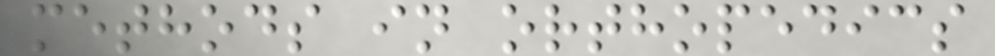methods in orthopedics
